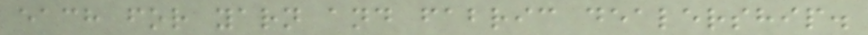each for yarn and fabric dealership.
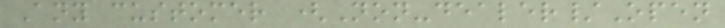Any customer (Non-dealer/Open
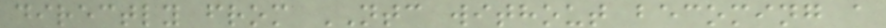directly from NTC without becoming a
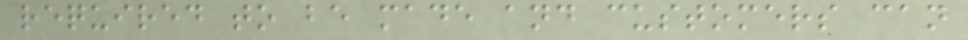required to be made and customers can
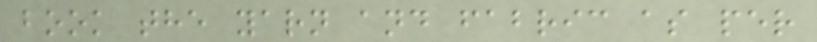book the yarn and fabric as per
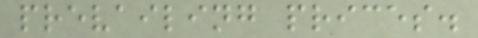prevailing prices.
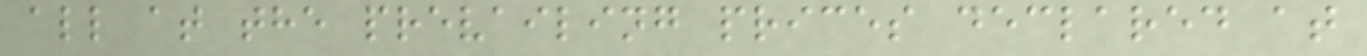all at the prevailing prices declared at
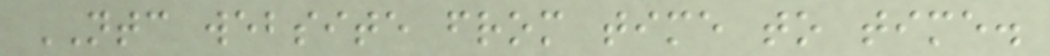NTC website from time to time.
